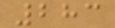283
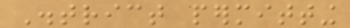District permitting
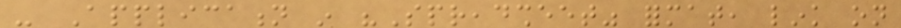- Application in "Spreadsheet" format, link on
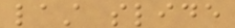last slide
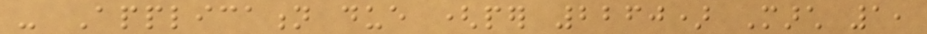- Application due (per 2260) March 1,
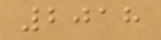2018
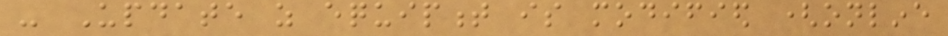- Update as equipment is modified (online
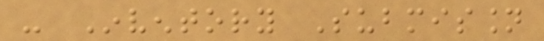- Inventory Submission
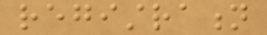registration
